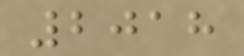2018
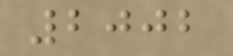2002
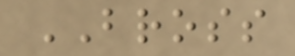BROSS
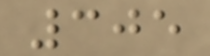305
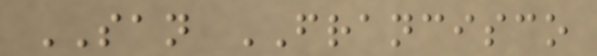SAN FRANCISCO
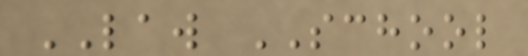LAW SCHOOL
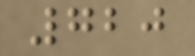720
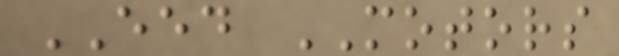EED MOTORS
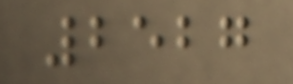2527
